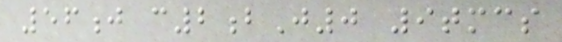56j c2bJ0 9tmcs
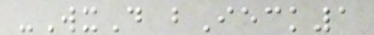-WxD bIeck1
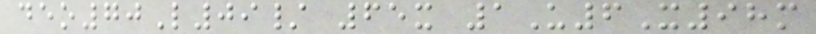deo70L09/ 65x 1U6X98m
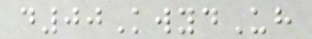d00KwydUh
